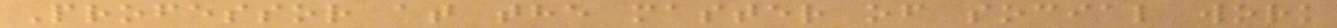Professor at the master of social work
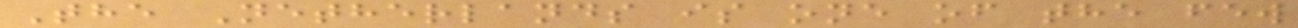The Netherlands is one of the few
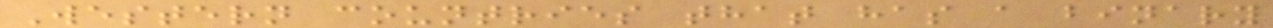Western countries that has a binary
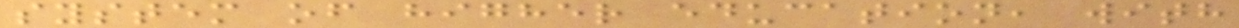system of higher education, with
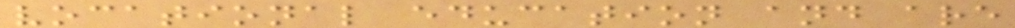vocational education and are
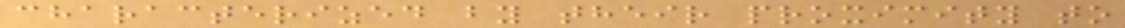characterized by their proximity to
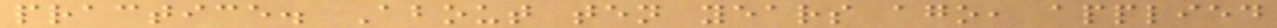practice. About ten years ago, applied
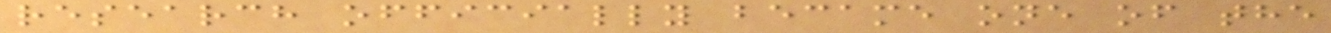research officially became one of the
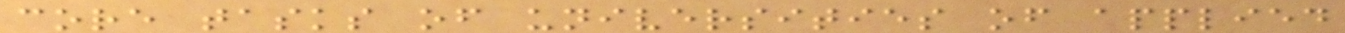core tasks of universities of applied
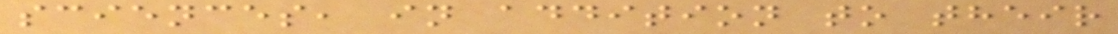sciences, in addition to their
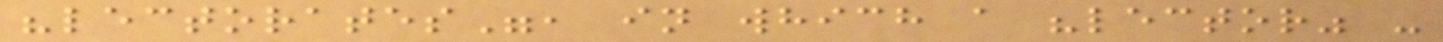"lectorates", in which a "lector" -
